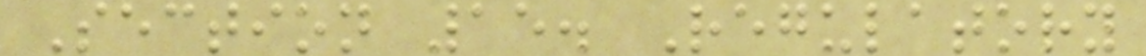Section 15. Regulatory
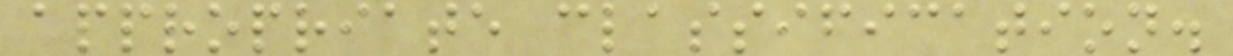appropriate classification.
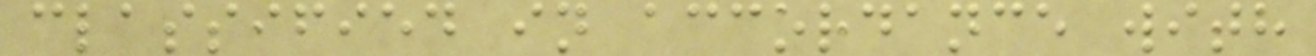classified in accordance with
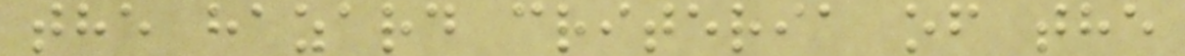the hazard criteria of the
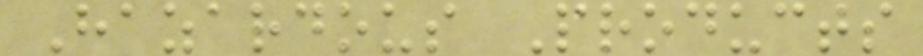Hazardous Products
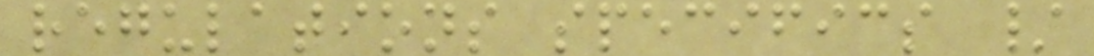regulations specifics /
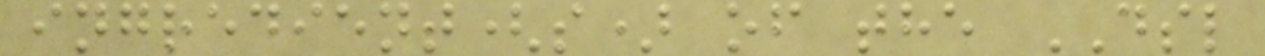ingredient(s) of the DSL
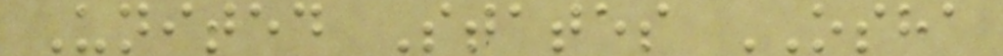United States OSHA
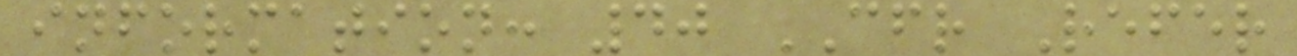information: 40 CFR Refer
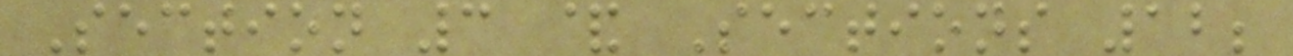Section 3 & Sections 12;
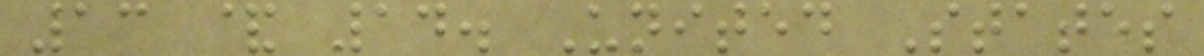13 & 14. United States
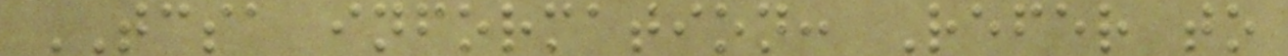TCSA information: Refer to
